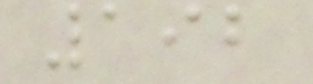192
